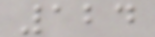124
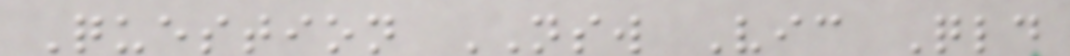Question NSW Vic Qld
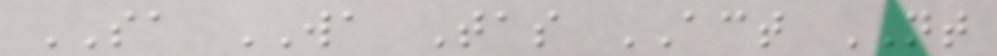SA WA Tas ACT NT
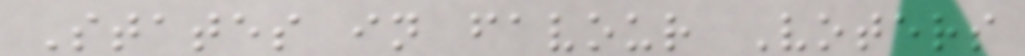States in favour Voters
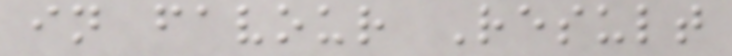in favour Result
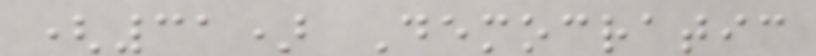(31) Democratic
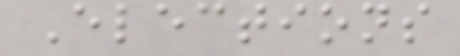Elections
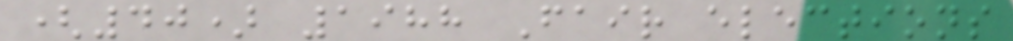(40) 1988 Fair elections
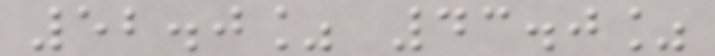52.0% 43.0%
